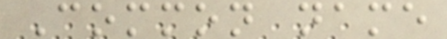Common name
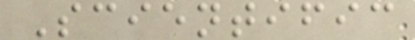Scientific
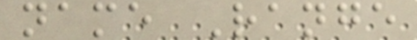name Range
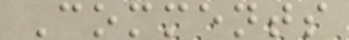Comments
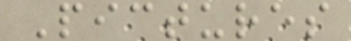Pictures
